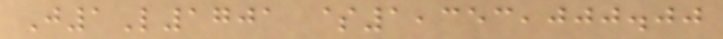J1L1701 $1,353,000.00
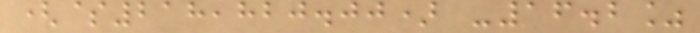($218,820.00) -16.2%
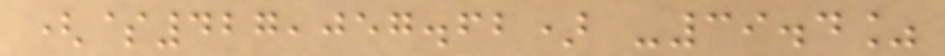($427,057.62) -39.4%
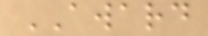AWARD
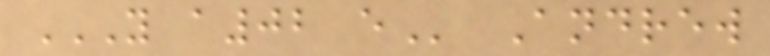Y A02 E Andrew
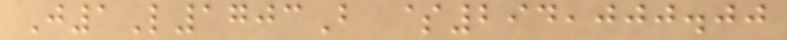J1L1703B $294,000.00
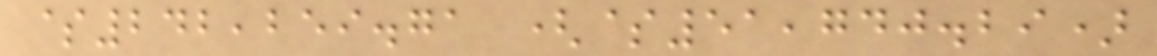$242,259.71 ($51,740.29)
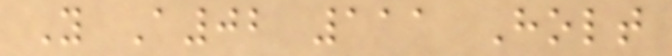Y A02 111 Holt
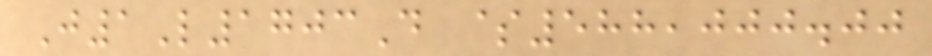J1L1703D $588,000.00
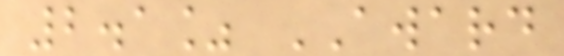2.1% AWARD
